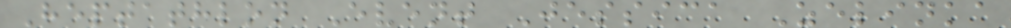Heptathlon Event Jessica Zelinka
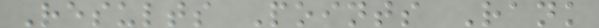Results Points Rank
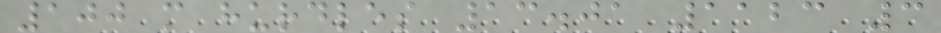100 m hurdles 13.01 1123 3
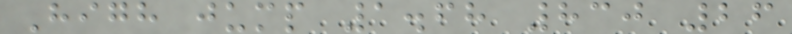High jump 1.68 830 26
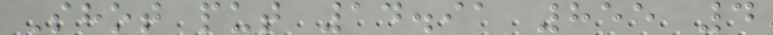Shot put 14.91 855 4
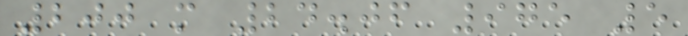200 m 24.06 975 5
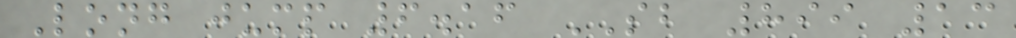Long jump 6.16 SB 899 13
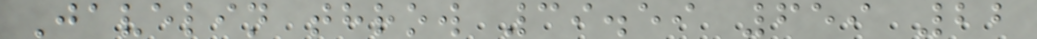Javelin throw 39.59 659 22
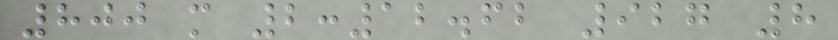800 m 2:12.62 927 8
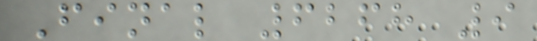Final 6268 9
